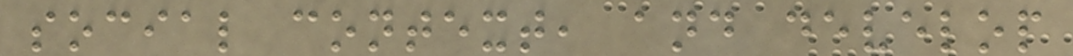social context, and develop
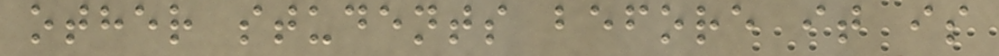other students before it is
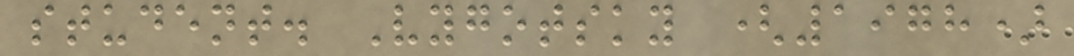student. Vygotsky (1978)
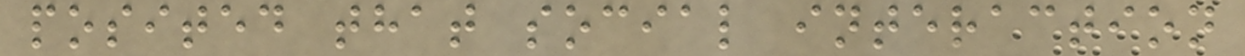posited that social interaction
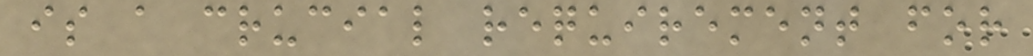is a crucial requirement for
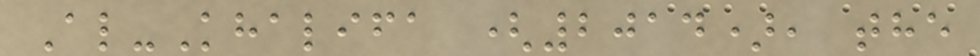Al-Khalifa (2014), the
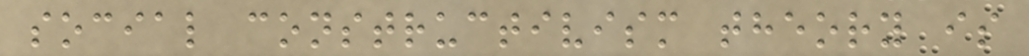social constructivism theory is
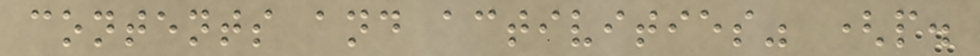contents and activities" (p.
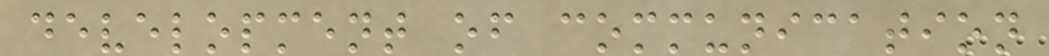development of communication
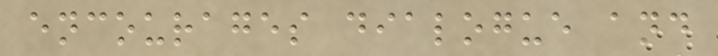encourages dialogue and
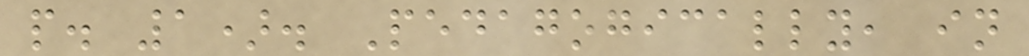p. 1). Pedagogically, in
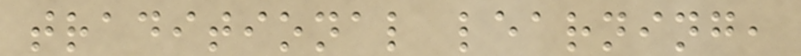traditional learning,
